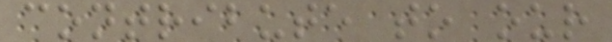contribute to our
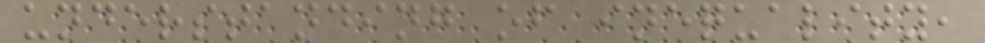understanding of inequality,
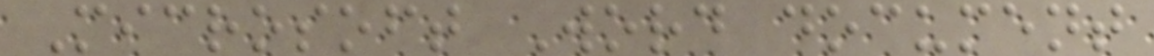Microsoft Word document
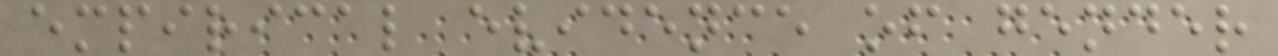empirical evidence of gender
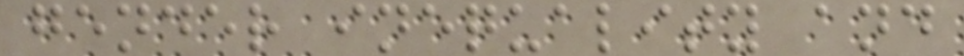gender inequality and
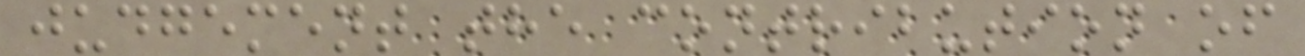judgement the contribution of
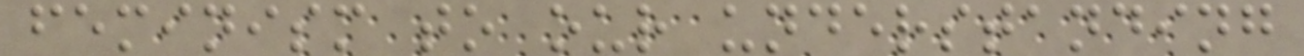feminism to our understanding
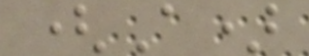(A)
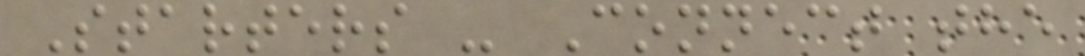Starters - Connect the
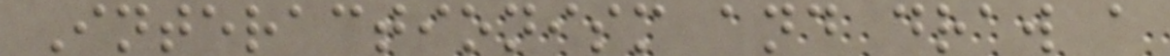Interactionism and draw a
